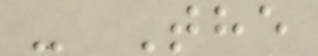- The
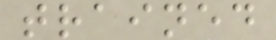trained
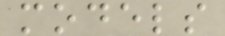models
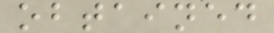obtained
